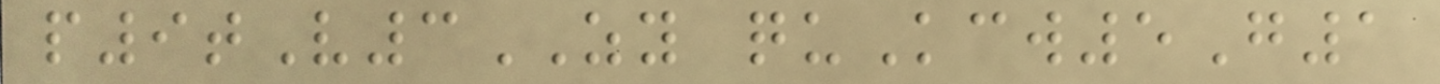p9tV3ZY quKcw5G1
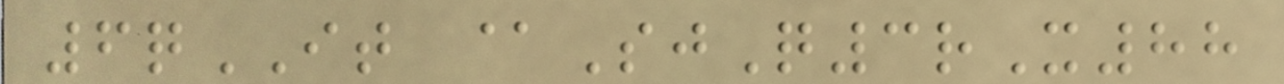6qIT @SjQ3rX88
